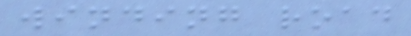winding road
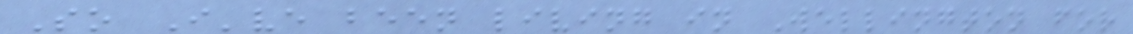So I've been living in Wellington for
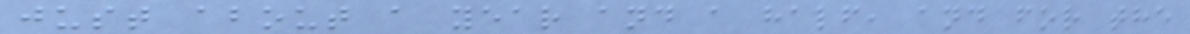just about a year and a half, and for the
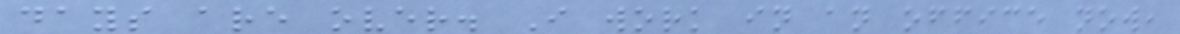days are over. I work in an office now,
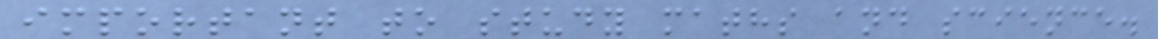important to study maths and science.
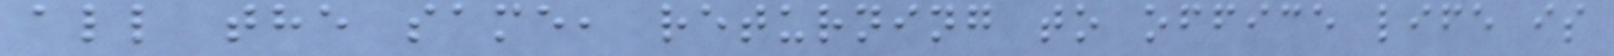all the same, returning to office life is
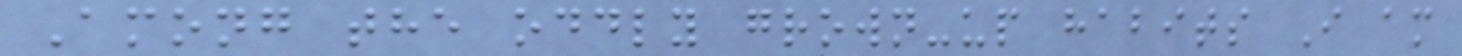Among the oddly grown-up habits I am
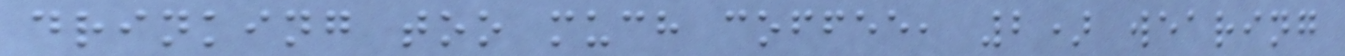drinking too much coffee, 2) wearing
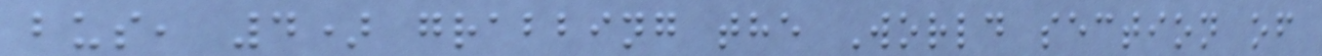bus, 4) grabbing the World section of
